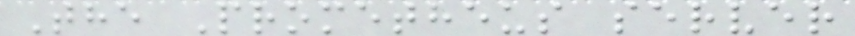The Prometheus server
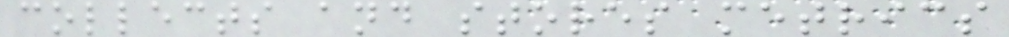collects and stores metrics
